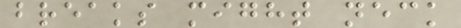breaks might neck
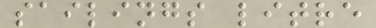sailings litre
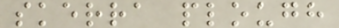skerra plough
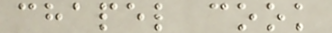chapel cook
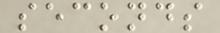seconds
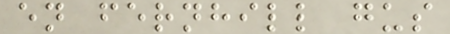en fernhill gus
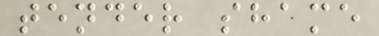tender shame
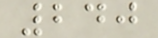240
